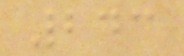243
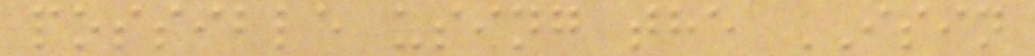possible using the ISIN
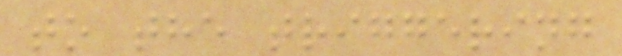to the triggering
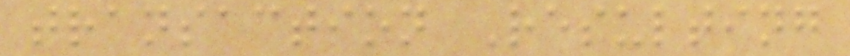transaction Resulting
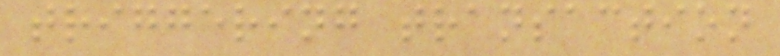triggering transaction
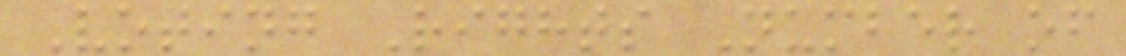Voting Rights Number of
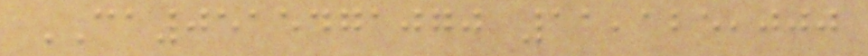CA0515471070 11,125,000
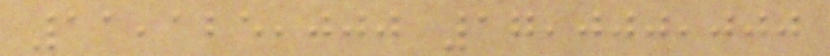11,125,000 17,000,000
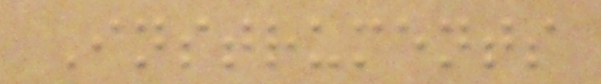Instruments
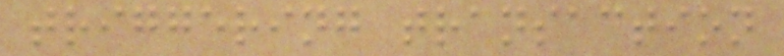triggering transaction
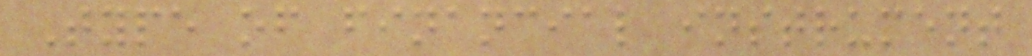Type of financial instrument
